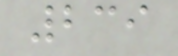239
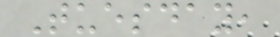Tuesday,
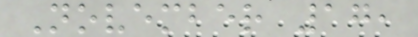November 17,
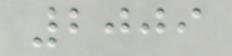2009
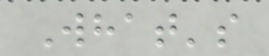What's
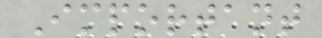Important
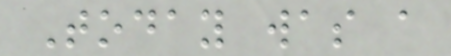Today was a
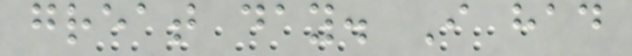great day. I had
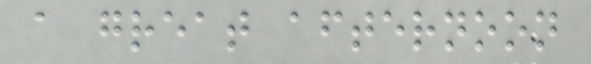a great afternoon
